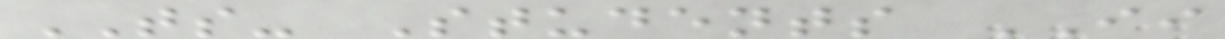TS- Students II
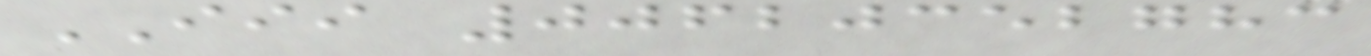III 00620352783
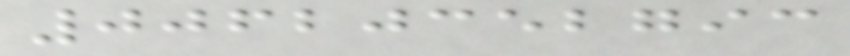00620352793
